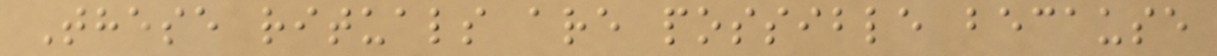These rituals are possible because
